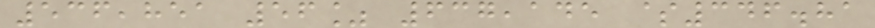536,851 56% 637,145 $346.81
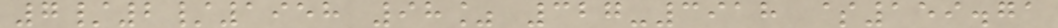7/2/1958 98% 327-3918 $159.71
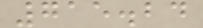715.24
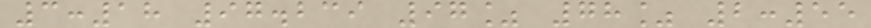3:18 97.239 97% 78% 2:55
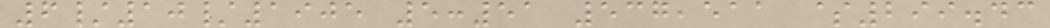6/10/1905 5:51 537,511 $299.43
